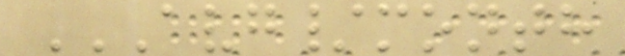AVG/MONTH
